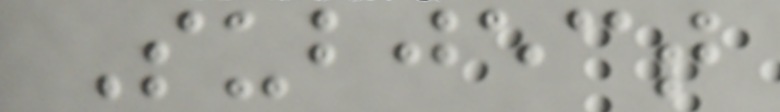Subject
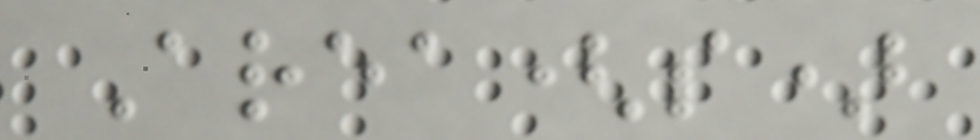Area(s)
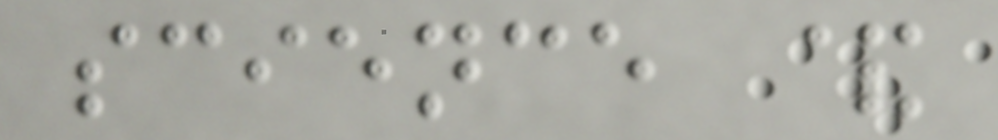science &
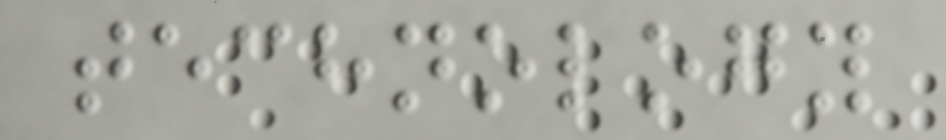technology
